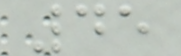45
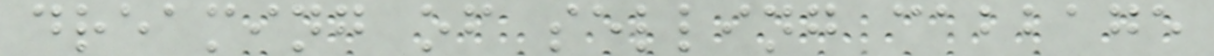dreaming of selling cabbage
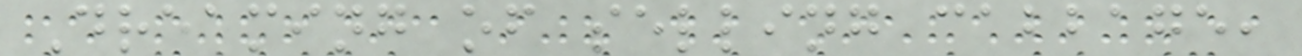Dreaming of selling cabbage,
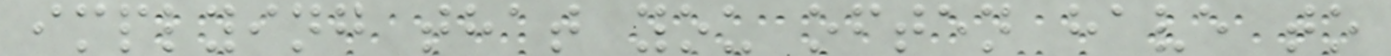implying that you often have to
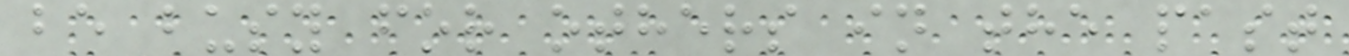be busy for others in the past
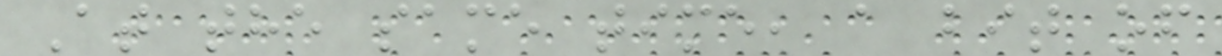At the same time, a bit of
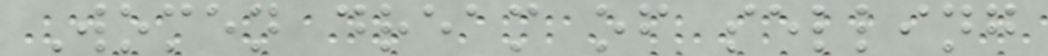Women dream of selling
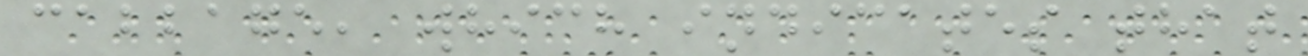cabbage, which indicates that
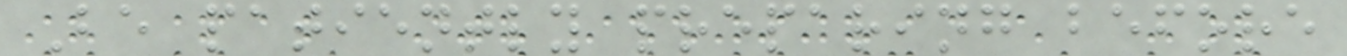Be patiently preparing before
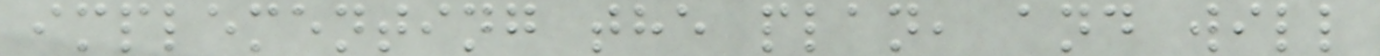implementing the plan, and will
